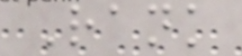Rank
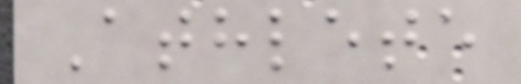Athlete
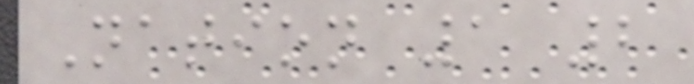Nation 1 2
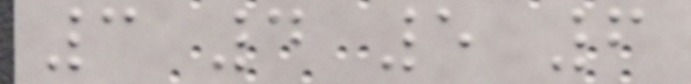3 4 5 6
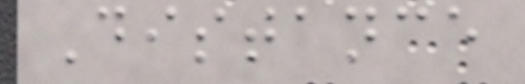Distance
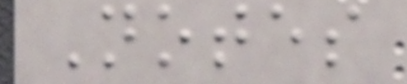Notes
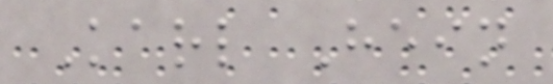Karl Hein
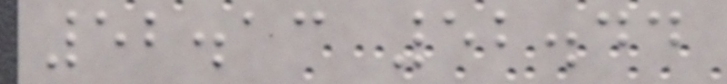52.13 52.44
